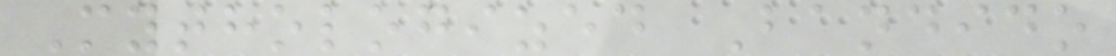Mythologized Bandido
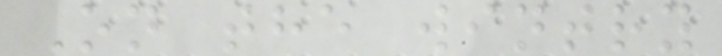On the wintry
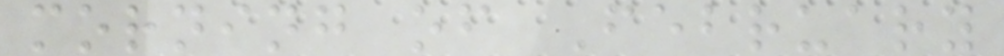morning of February
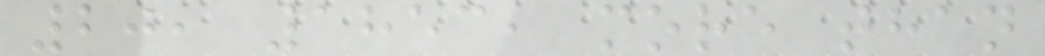20, 1853, more than
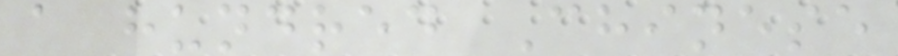a hundred Chinese
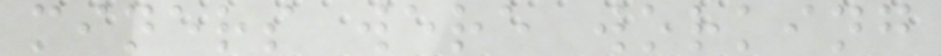miners were working
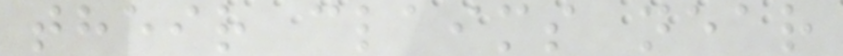their claims near
